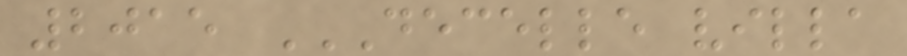2015 DECELLE VILLA
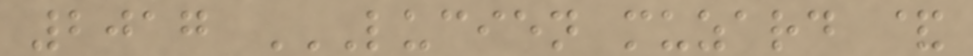2017 LUCIEN MUZARD &
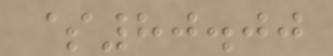$80.00
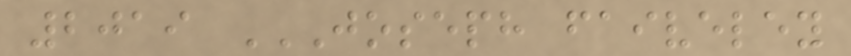2019 JOSEPH FAIVELEY
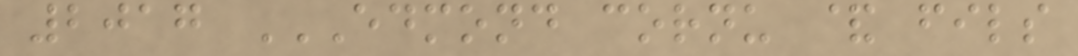2017 EDMOND CORNU & FILS
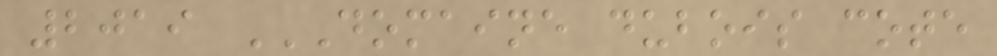2019 DOMAINE DUBOIS COTE
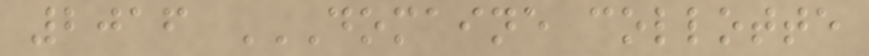2016 DOMAINE COLLOTTE
